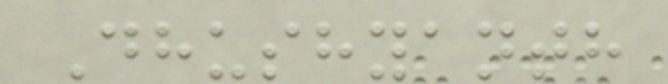Dhushyanth
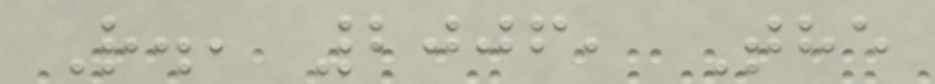R., 2006, The
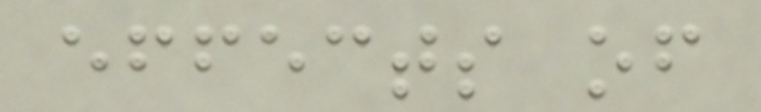effects of
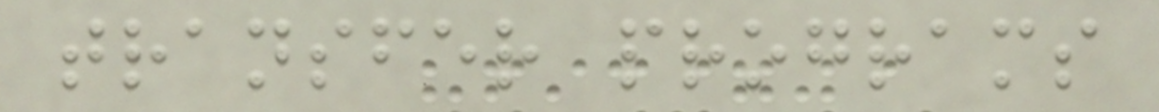transfer programs
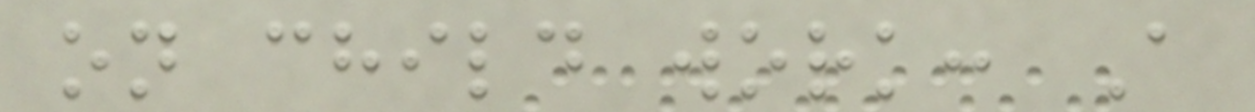on child work: A
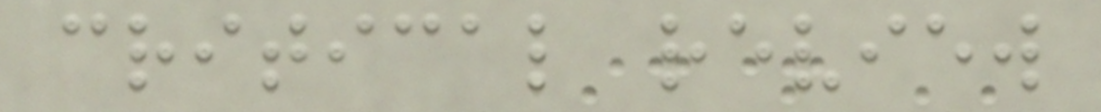critical review
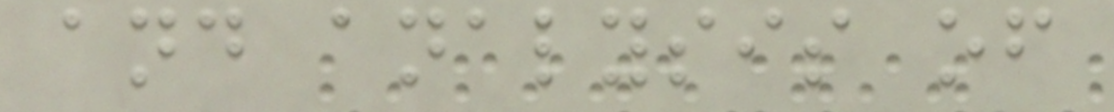and analysis of
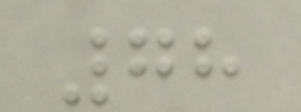78
